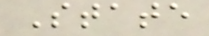State
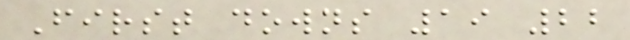First downs 19 22
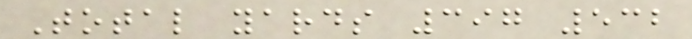Total yards 397 532
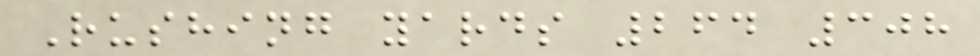Rushing yards 264 308
